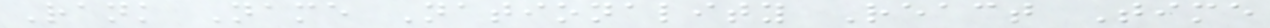Rank Name Nationality React Time
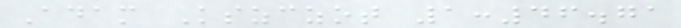Adam Kszczot 1:46.71
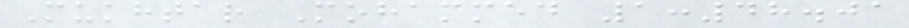Mukhtar Mohammed 1:48.01
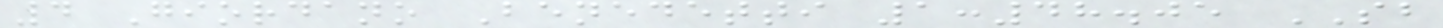4 Giordano Benedetti 1:48.05 SB
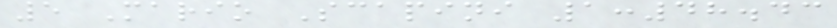5 Mario Scapini 1:48.43
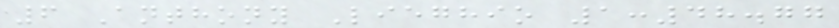6 Anthony Lieghio 1:48.77
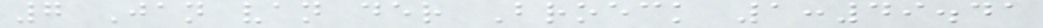7 Jan van der Broeck 1:49.41
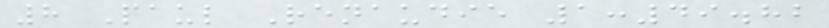8 Paul Renaudie 1:49.82
